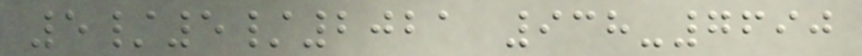5/5/2021 938-7690
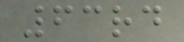63rd
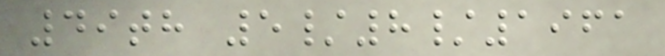49th 5/8/1961
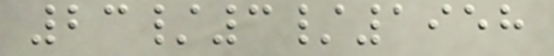23/3/1958
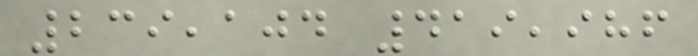239,104 419,986
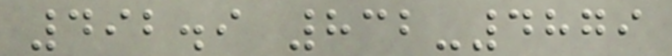492.9 832-4879
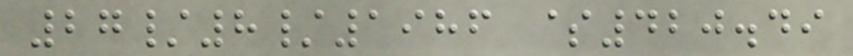27/8/1986 $420.49
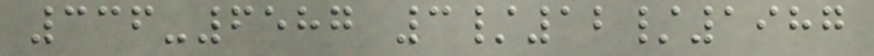336-6587 3/12/1987
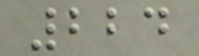224
